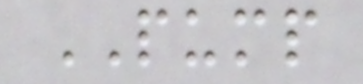PUMP
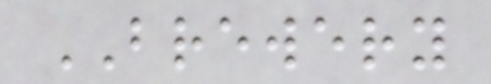BREWERY
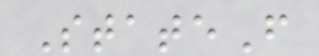StateF
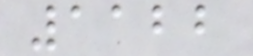1122
